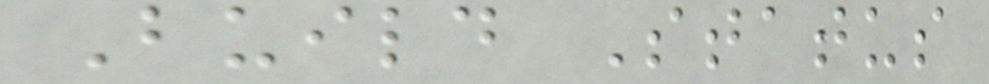Build Status
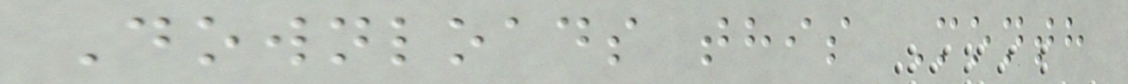Downloads this Month
